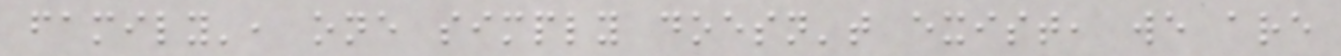family', one simply doesn't exist, we are
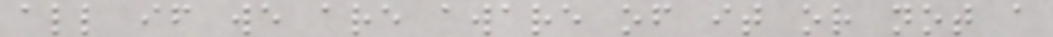all if we are aware of it or not a
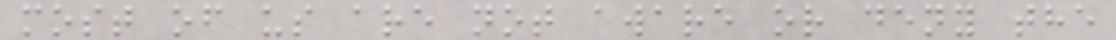most of us are not aware or deny the
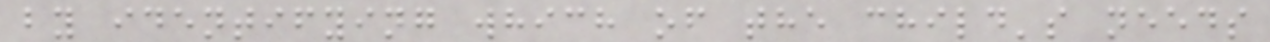by identifying which of the child's needs
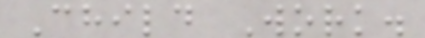Child Work.
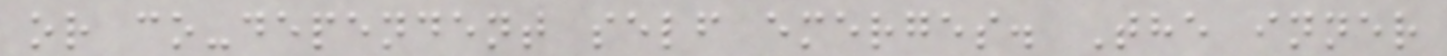or co-dependent self emerges. The inner
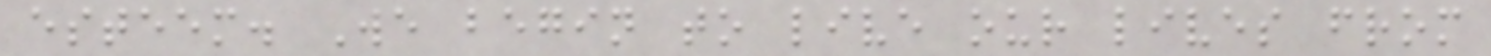esteem. We begin to live our lives from
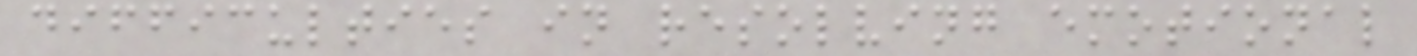difficulties in resolving emotional
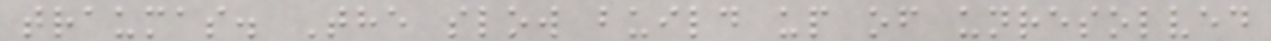traumas. The slow build up of unresolved
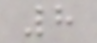8
